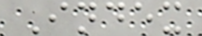Index
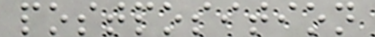postposition
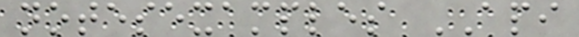notesexamples API
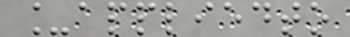_appliedto
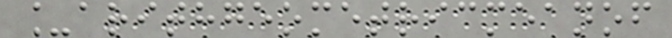_arithgeometricmeanof
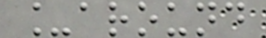_around
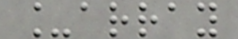_array
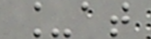_at
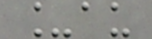_au
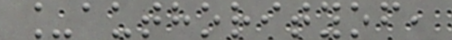_authorityof,
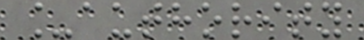_authority
